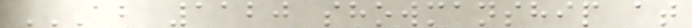AB 1120 SHOWMANSHIP AT
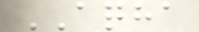AQHA
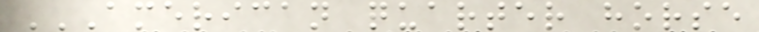AMERICAN QUARTER HORSE
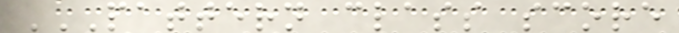PATTERN CLASS SCORE
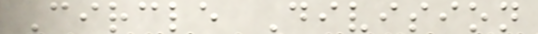Circle Division
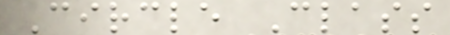Circle Class
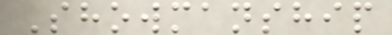Showmanship
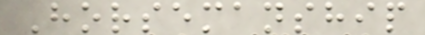Horsemanship
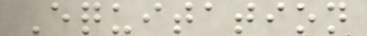Equitation
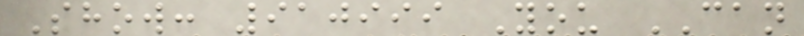Show: 910999 You CAN
